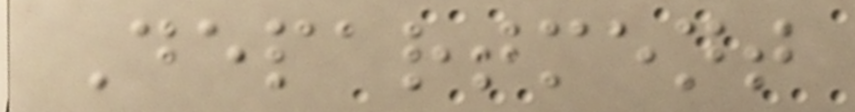Department
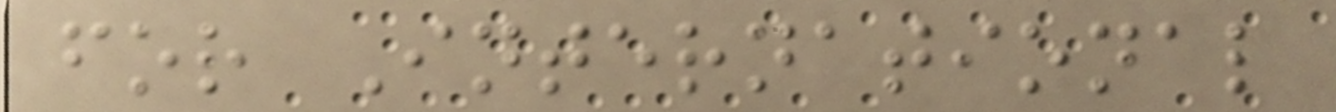for International
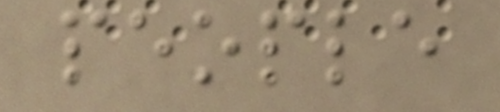people
